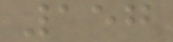157
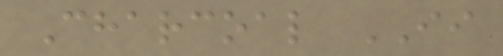Charcoal II
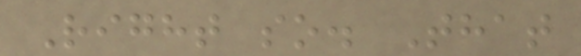Right so. That
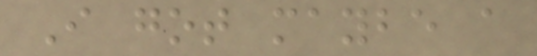I got maybe a
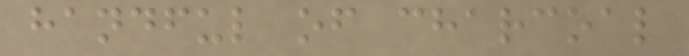handful of charcoal
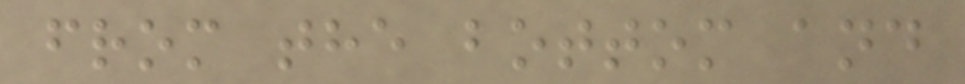from the bottom and
